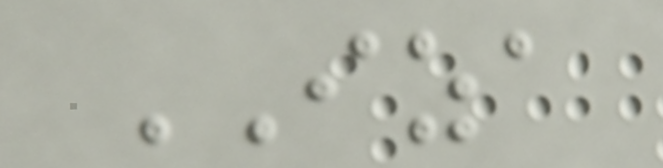IZA
